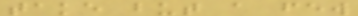take but a few
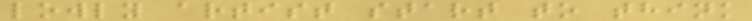lowly artist start to think
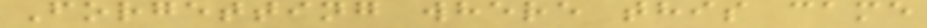Forgetting where this came
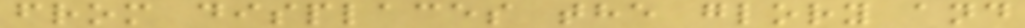from displaces the glory and
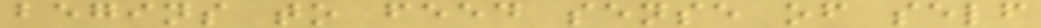begins to feed sense of self
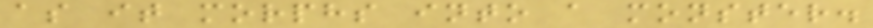as it morphs into a monster.
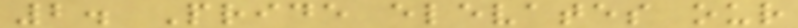2. Pride elevates our
